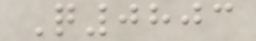Q0803
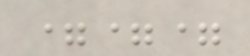===
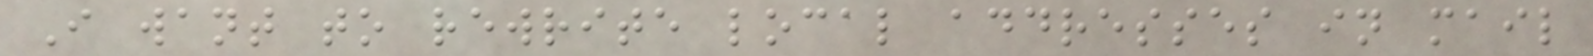I want to rewrite local addresses in mail
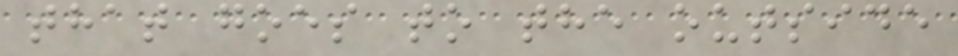that goes to the outside
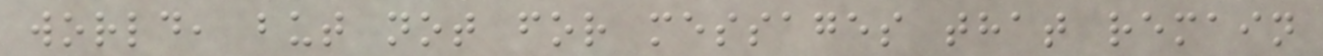world, but not for messages that remain
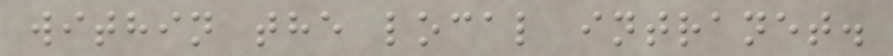within the local intranet.
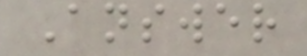Answer
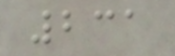231
